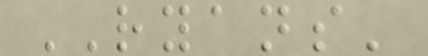RYANS'
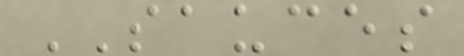SAUCES
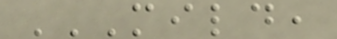MILD,
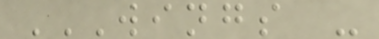WINGS -
